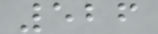526
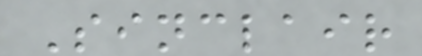Sinclair
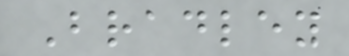Bradley
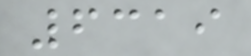6319
